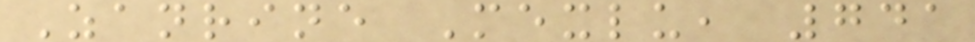Zanrine Mexlu, 741
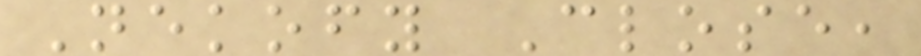Nekofy Close,
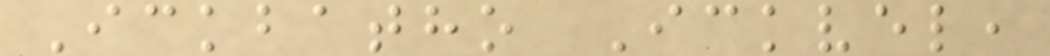Ickbatho Ickvel,
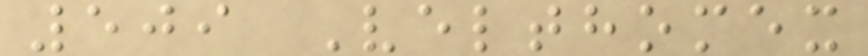509 Velthomex
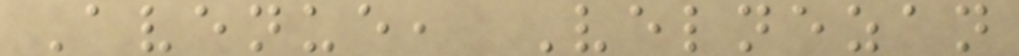Avenue, Velnezan
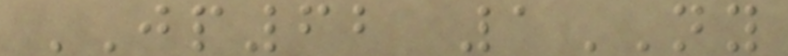JP62 1NY
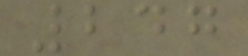247
